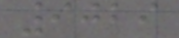9029
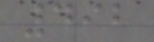492
